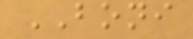BONI
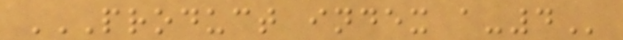PRODUCT INDEX A-4
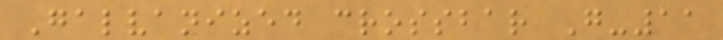Galvanized crossbar G-11
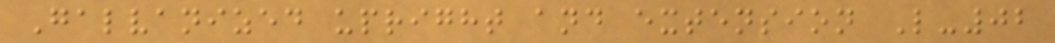Galvanized upright and extension L-02
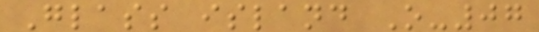Glass island O-07
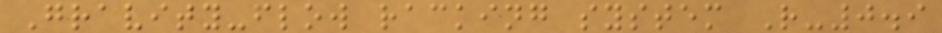Gravity-flow racking system R-0.9
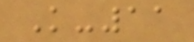K-11
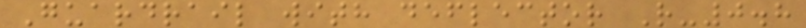Guardrail with deflector R-0.8
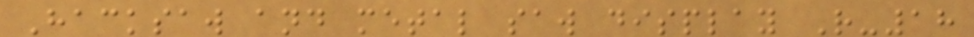Hacksaw and metal saw display R-18
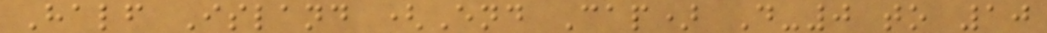Half Island (End Cap) D-0 to 10
